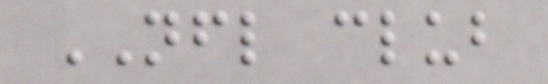NFL club
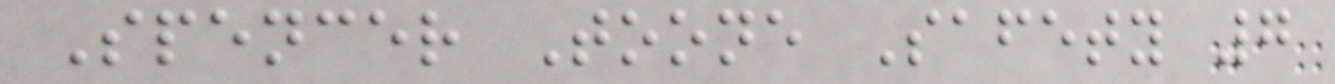Spencer Toone Safety 7
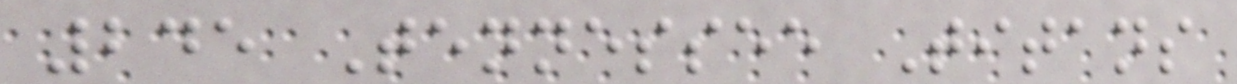245 Tennessee Titans
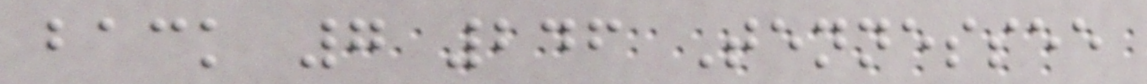back 7 246 Tennessee
